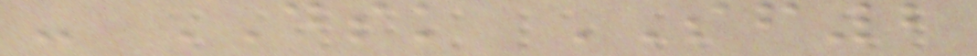- DSK SF2
